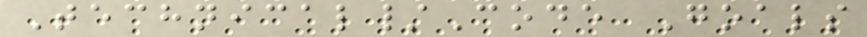Technical/Code Goals
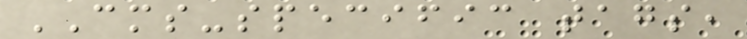CMS-specific tags,
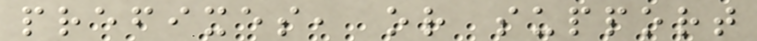prefixes, or support
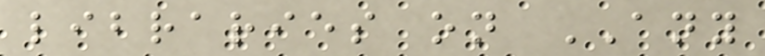libraries on ANY
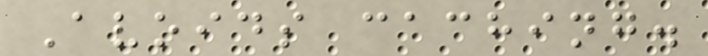Avoids caching.
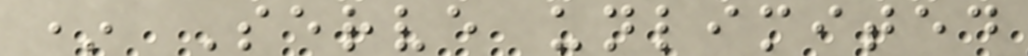* Serve unlimited
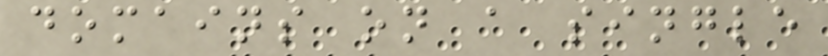domains on a single
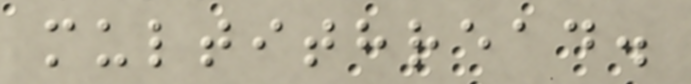multithread.
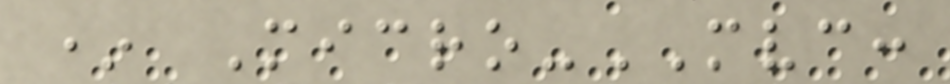* Micro-MVC:
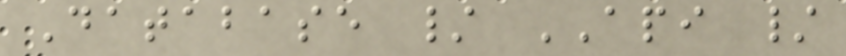Database / API /
